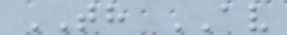TH AV
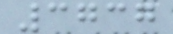3737
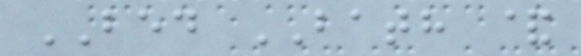BED BATH &
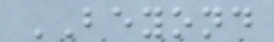BEYOND
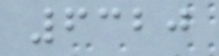6320
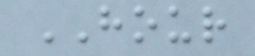HOUR
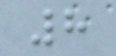8
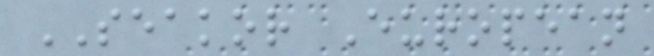SEAKOR European
